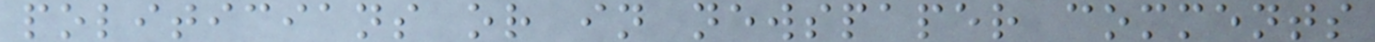politicians or in newspaper comments
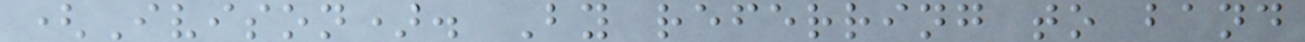(Ivison). By referring to band
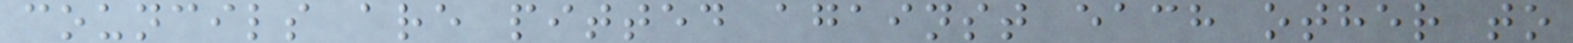councils are pitted against each other to
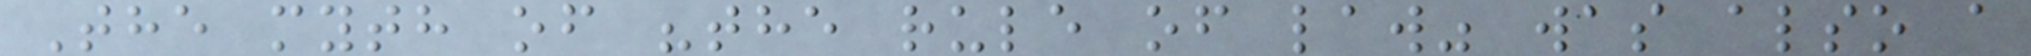The myth of "the rule of law" was also a
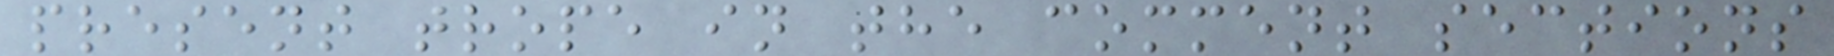present trope in the comment sections
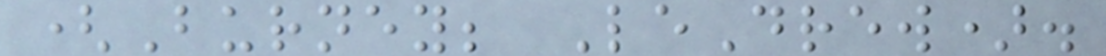(Burney; LeDrew).
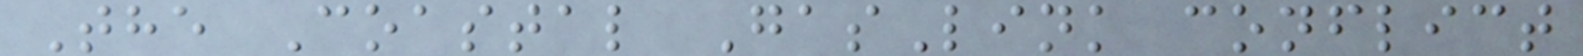The Coastal GasLink conflict
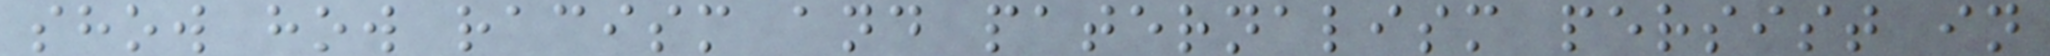show how racism and paternalism persist in
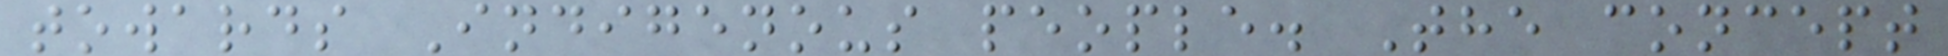towards Indigenous people. The concept
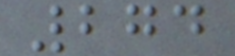274
